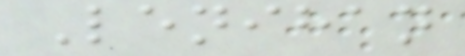Lenihan
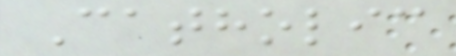Catholic
